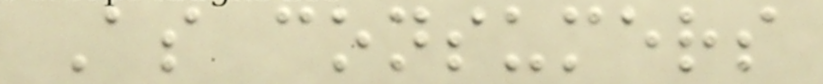As consumers
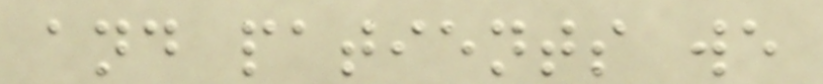and patients we
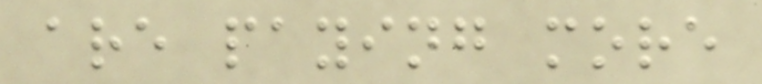are paying more
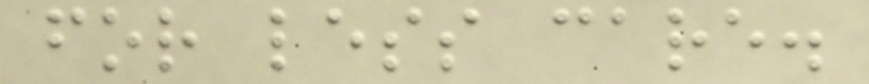for less care.
